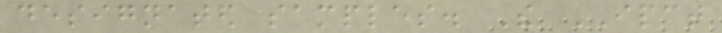designated samples. The IPCT
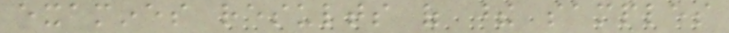examines results of these samples
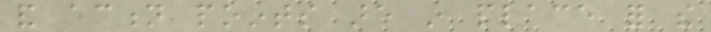and action points are in place for the
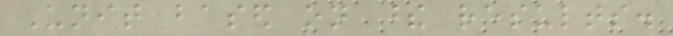Unit based on these results.
